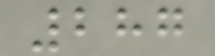287
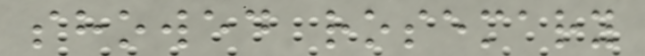showed rosemary
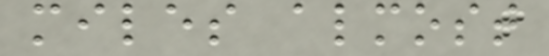miles almost
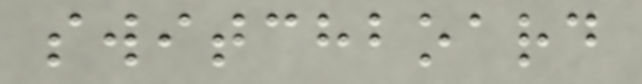switchboard
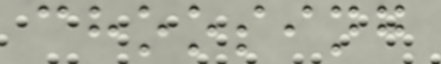choosing
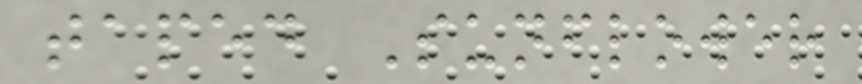taped Sunflower
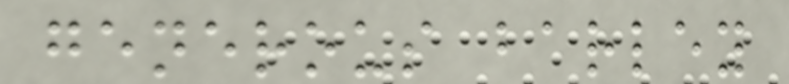generous barley
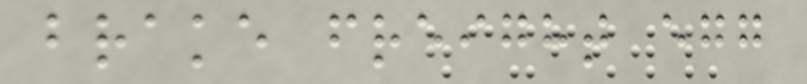brake freight egg
